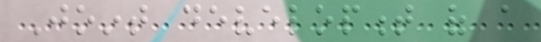Joint development of a
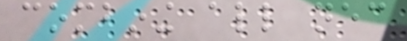combining all necessary
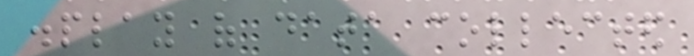display of data collected
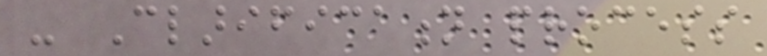- Clarification process
